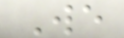We
